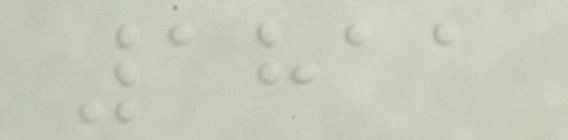1811
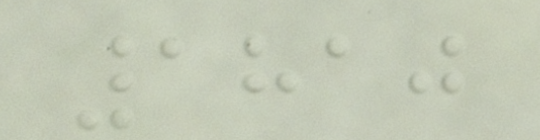1810
